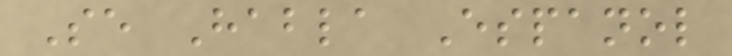Se Habla Espanol
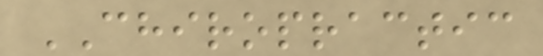CHIROPRACTIC
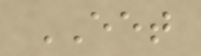EET
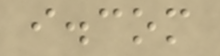i.com
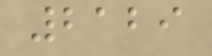2129
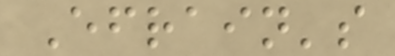Efrain's
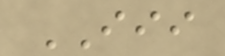III
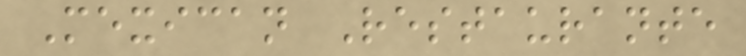Mexican Restaurante
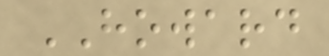HOWARD
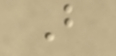B
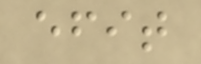efit
